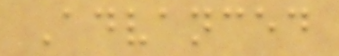Advanced
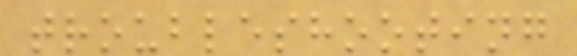troubleshooting
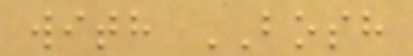with BOSH
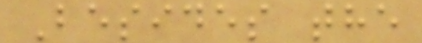Besides the
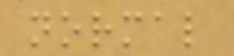normal
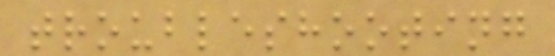troubleshooting
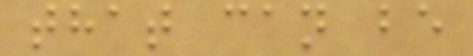that can be
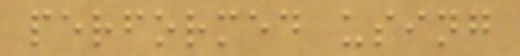performed using
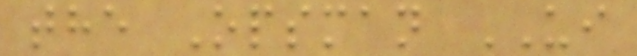the Opsman UI
